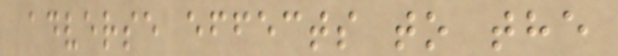adverse effects to the
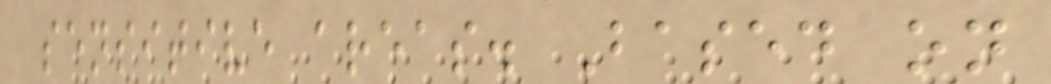sensitive areas. Based on
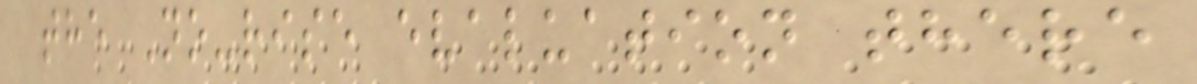the No-rise evaluation there
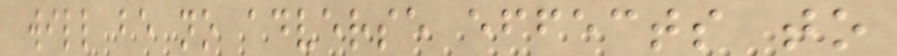will be no adverse effects to
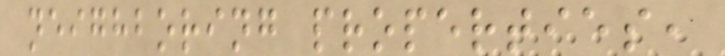neighboring properties,
